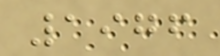1976
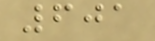601
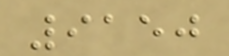9150
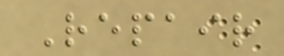Repair
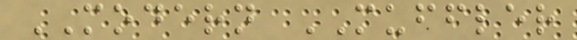MODERN MUFFLER
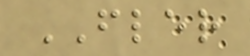FLER
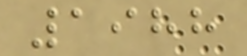1988
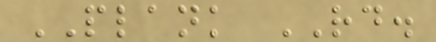PLANK RD.
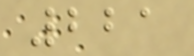221
